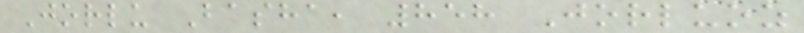Jorlu Basha, 858 Jorluoz
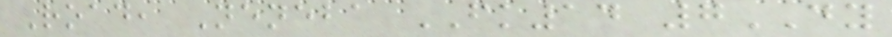Road, Neneba FK14 7DY
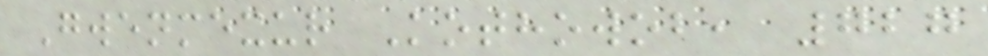Gwenmexur Kothowob, 727
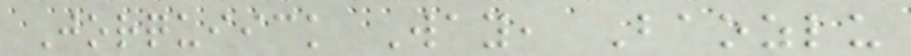Jorquiick Way, Baozlu
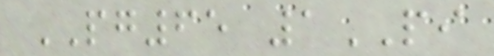PG65 1PI
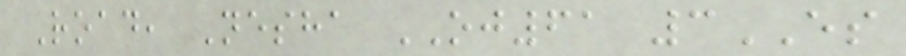Road, Nesha OJ61 3ES
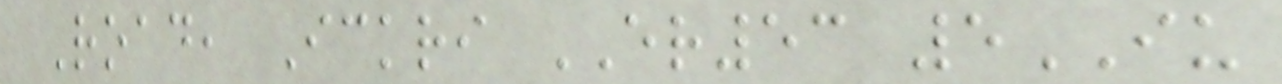Road, Ickri ER53 5IU
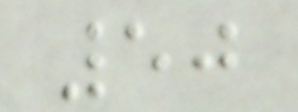50
